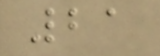21
